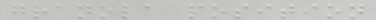granola position
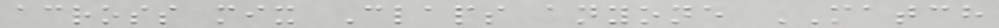across mix Claps anyone MATCH
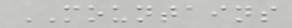MOUNTAINS
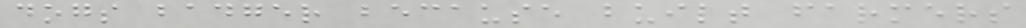dogs badger because built farmers
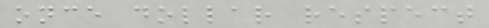once dollar respect
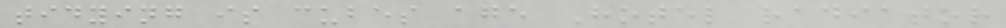tidying is cubes age Hotel radiator
